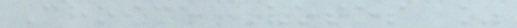Choice Votes %
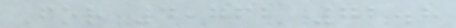For 4,762 72.8
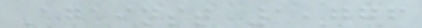Against 1,776
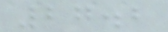27.2
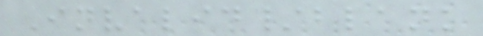Invalid/blank
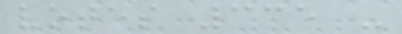votes 335 -
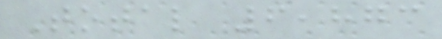Total 6,873
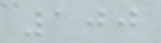100
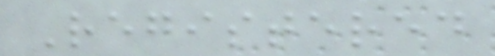Registered
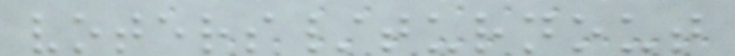voters/turnout
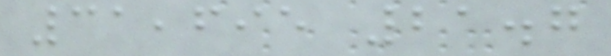31,695 21.7
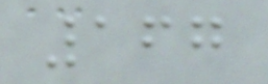167
